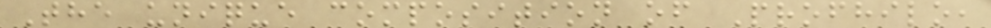The unique composition of Profhilo,
